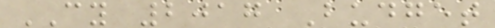CY 2017 Budget
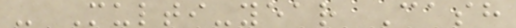- Multi-year Cash
